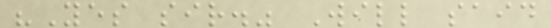"Yes sir." Will said
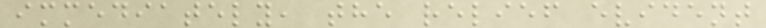immediately, the relief evident
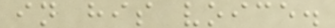in his voice.
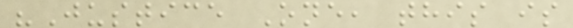"Justice One, this is
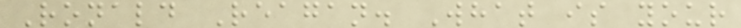Ronald Reagan. What is your
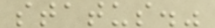status."
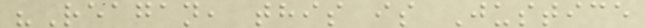"Reagan, this is Justice
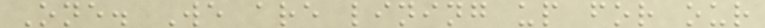One. We are lining up for our
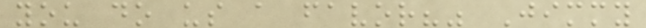you do us a favor?" Jimmy
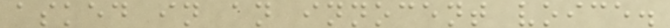asked in an innocent voice.
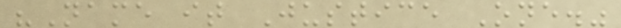"Name it Justice One."
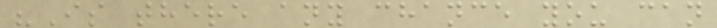"Is there any chance you can
